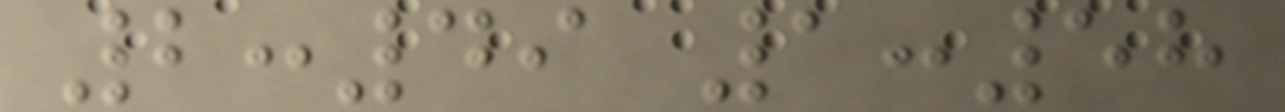2:49 1:58
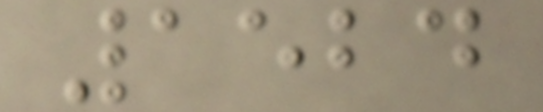1524
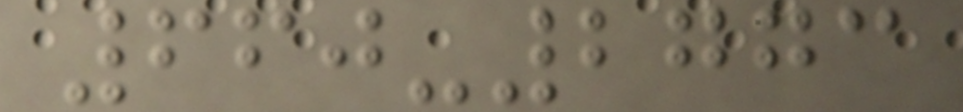660-2773
